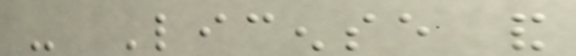- License and
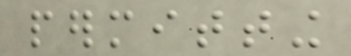permitting
